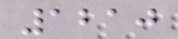1210
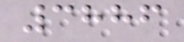3886
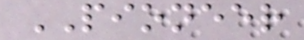PIONEER
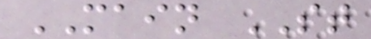MAIN ST
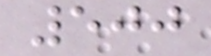500
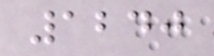1240
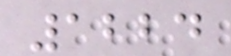1224
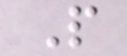P
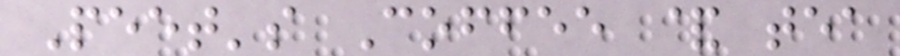Peet's Coffee & tea
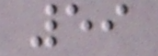59
